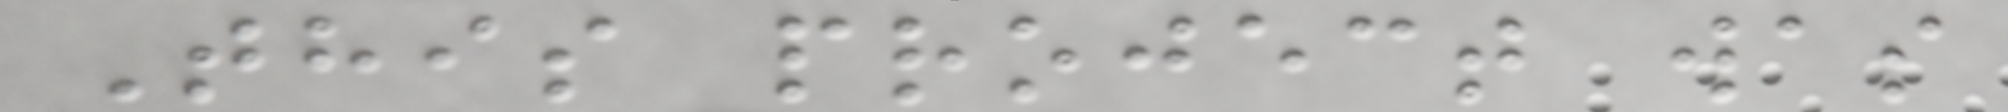This project was
